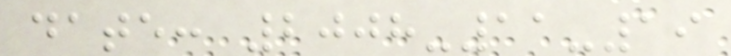date: 2008-11-19
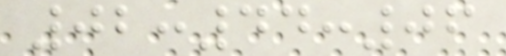02:44:06
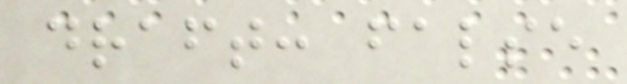draft: false
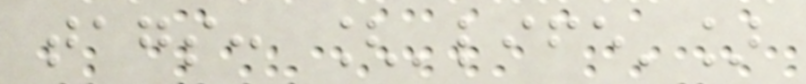tags: ['life']
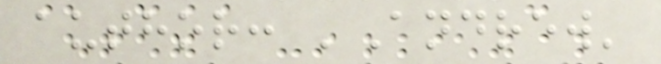author: 'Andrew'
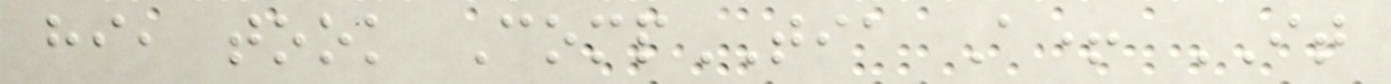hi, took CompTIA A+ IT
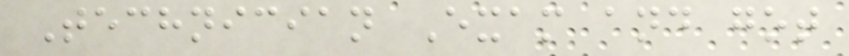Technician Exam and got
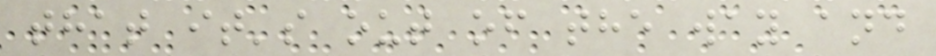that it's out of the way and
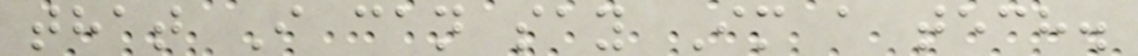that I can say Im a tech.
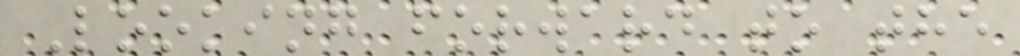Looking forward to the
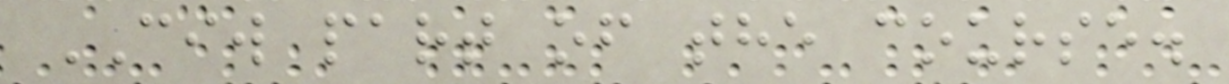CIW part of the course.
